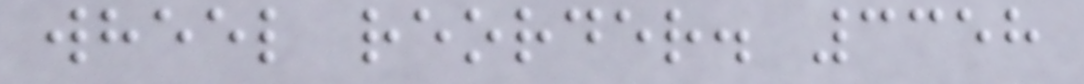wheel reorder. 3358
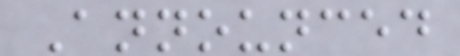Announced
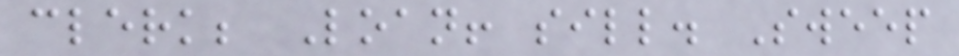clerk; Loan! sill. Sweep
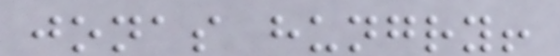jonas hungry!
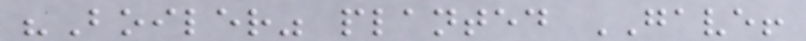"Boiler" planted GAVE!
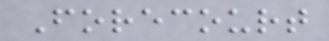Forecourt
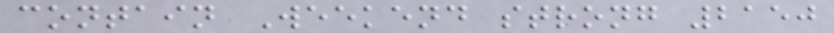contain Weekend strong 2150
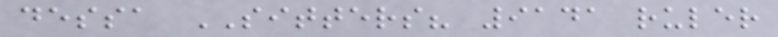dessa SITTERS? 9141 ruler
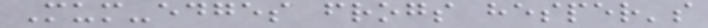Mum-edges frogs hesper's
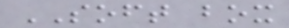SOFT box
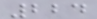224
